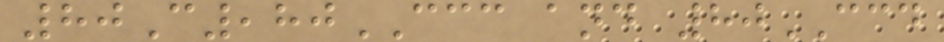80C,80CCC and 80CCD
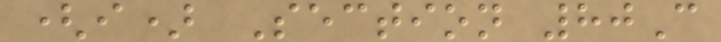(i) Section 80C
